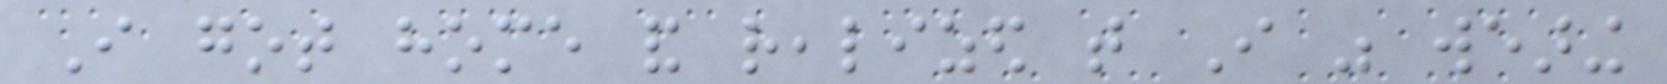I got home and realized that I was wearing
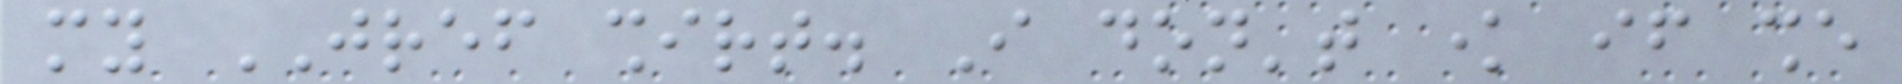my JREF shirt. I don't know if she
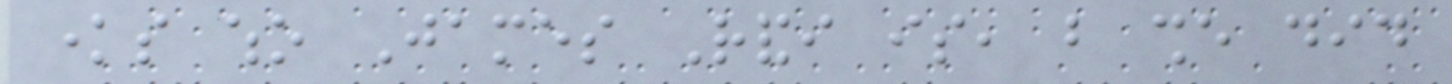knows who James Randi is, but she did
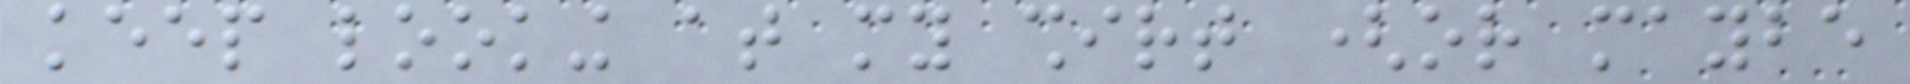keep looking at my shirt (or maybe
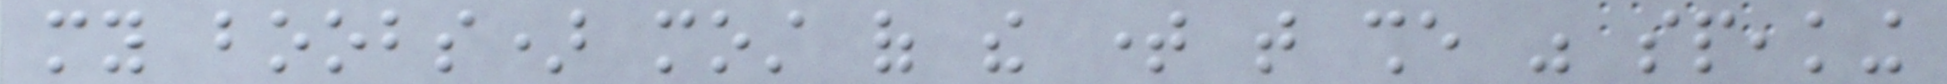my boobs) most of the time that she was speaking
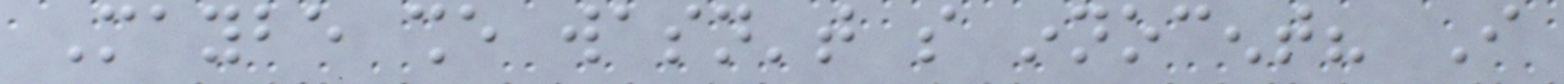Maybe she wasn't so innocent? I
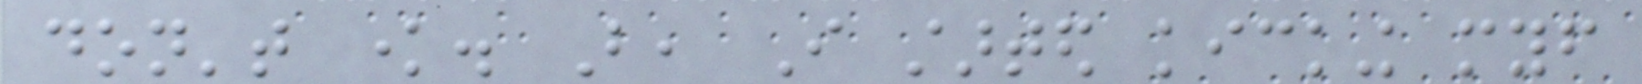don't know. But, I started kicking myself
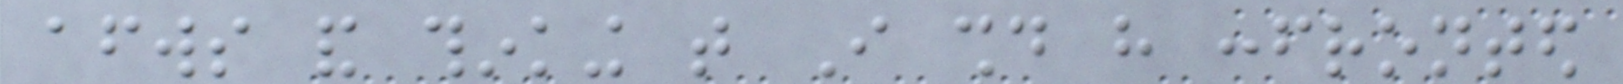afterwards and thinking that I should have confronted
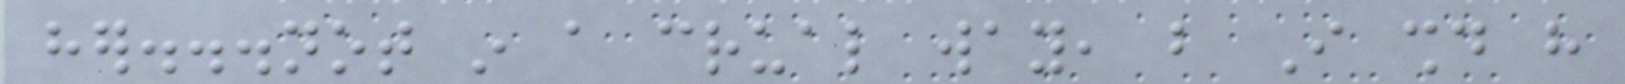her...not in a crual way, but I should have
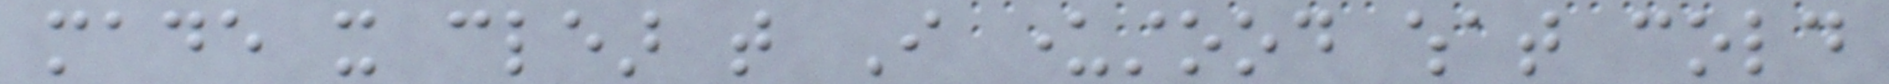made it clear that I understood what cold
